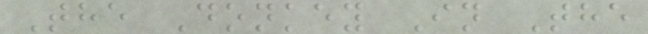The Donkey In The
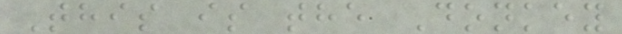This is the Donkey
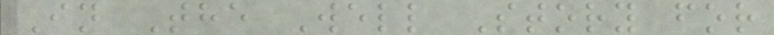In The Well Story for
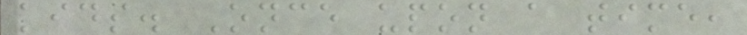kids. Once upon a time,
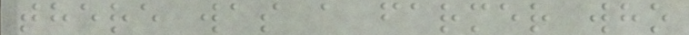there was a farmer who
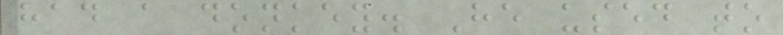had a donkey. He used to
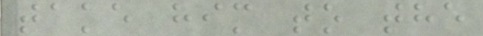take him to the
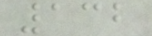132
